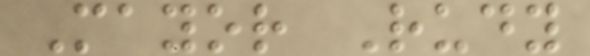Mayor Rudy
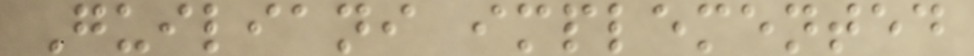Guiliani implemented
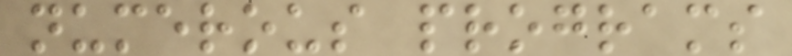numerous programs
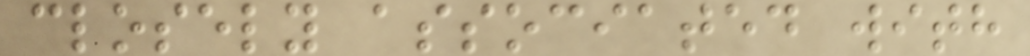closely associated with
